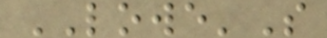LOWE'S
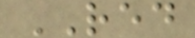RED
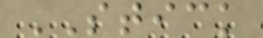STICK
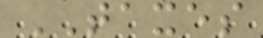TAXES
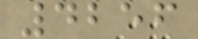4256
